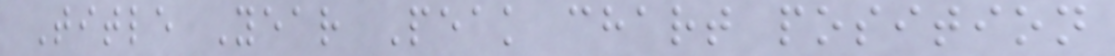Title Year Peak chart position
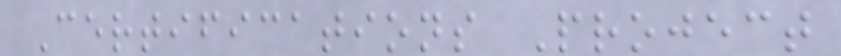Certifications Project
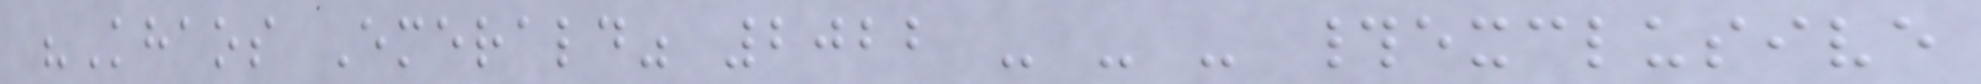"Khaos Emerald" 2022 - - - #exclusive
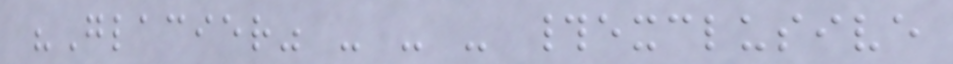"Glacier" - - - #exclusive
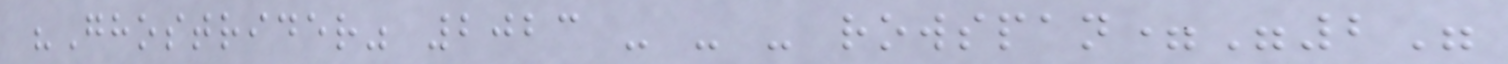"Ghostrider" 2023 - - - rowspan="2"
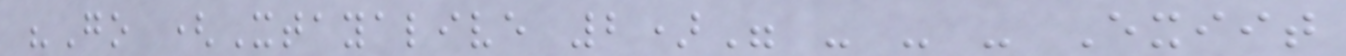"Go (Xtayalive 2)" - - - Exiit
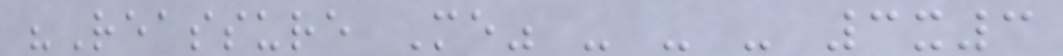"Reassure Me" - - - 3x3
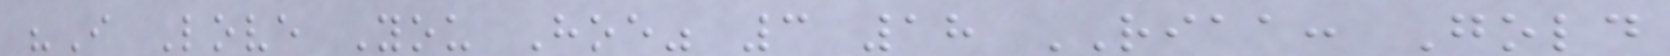"I Love You Hoe" 3 18 RIAA: Gold
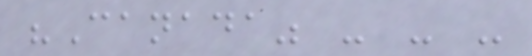"Canada" - - -
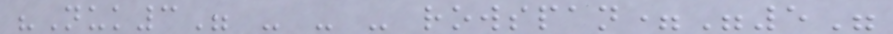"Nuk3" - - - rowspan="5"
